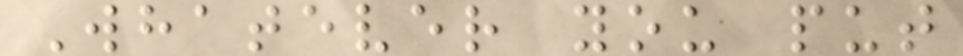Whatever you put
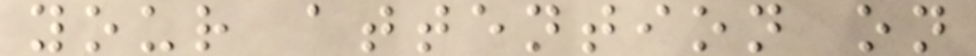your attention on
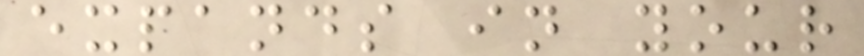expands in your
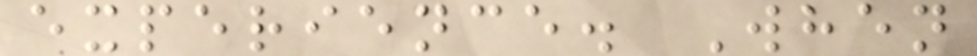experience. When
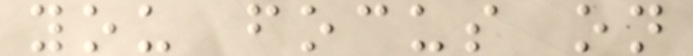you focus on
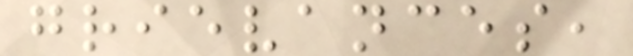grievances,
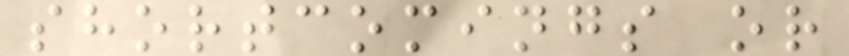shortcomings or
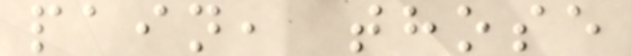pain, those
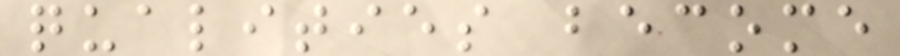qualities become
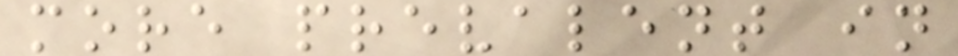more prevalent in
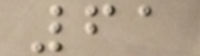61
